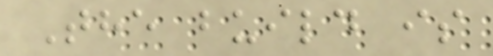The build is
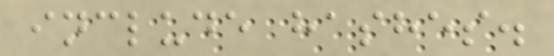include hashes.
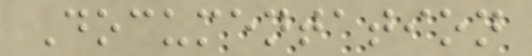Documentation
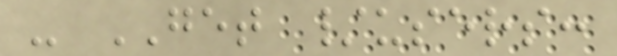- GET /users:
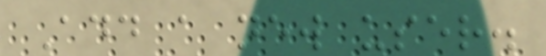Add a new user.
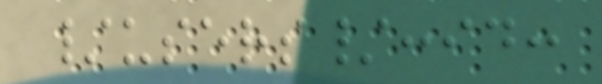/users/:id:
